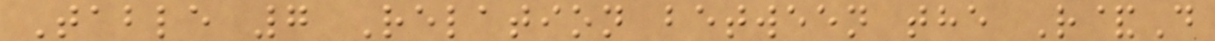Table 7 Relation between the R&D
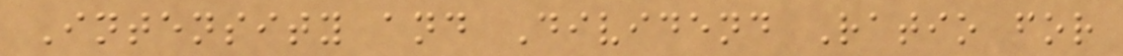Intensity and Dividend Ratio for
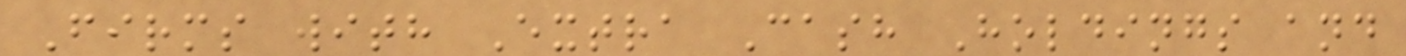Firms with Extra Cash Holdings and
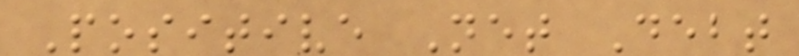Positive Net Debt
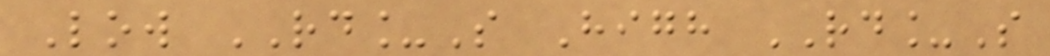Low RD_S High RD_S
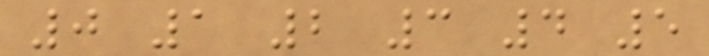0 1 2 3 4 5
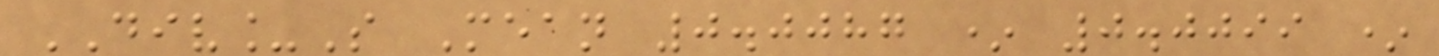DIV_S Mean 0.0087 * 0.0099 *
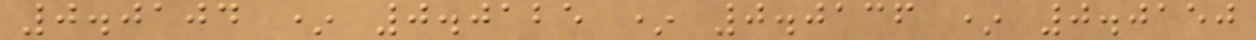0.0104 * 0.0125 * 0.0136 * 0.0150
